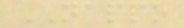NAPPO
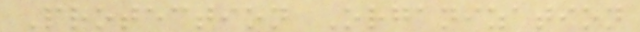Protection Organization
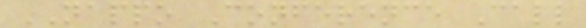NAPPO Conference Call
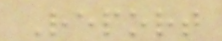Report
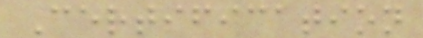Certification
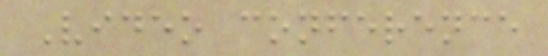Video conference
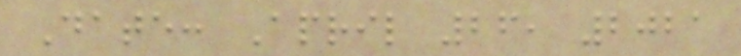Date: April 26, 2021
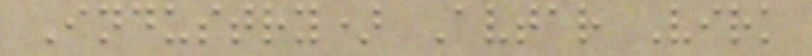Industry) Avtar Virk
